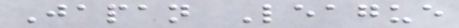Japan League
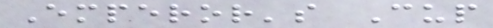Emperor's Cup
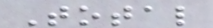Total
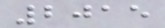2015
